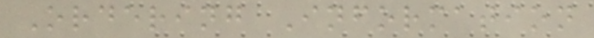Ordering Information
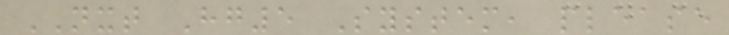NXT Hg5 System, please
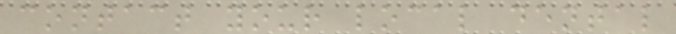contact your local dental
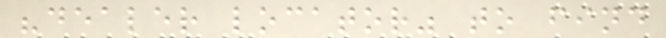"dealer locator" to find
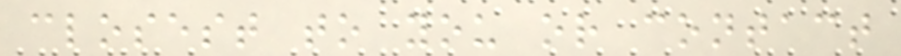closest to you or contact
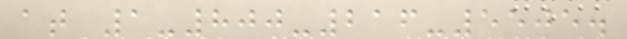at 1-800-216-5505.
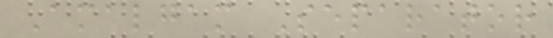Amalgam Separator
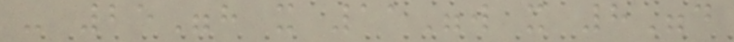- 25"h x 11"w x 8"d
